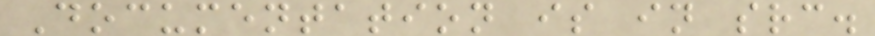Documentation is in src.
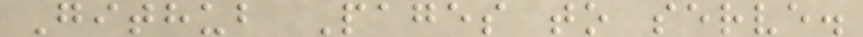Github Pages to serve.
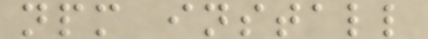npm install
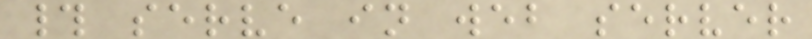# serve in web server
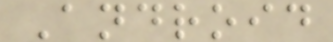Android
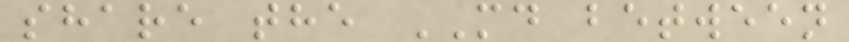share the MD between
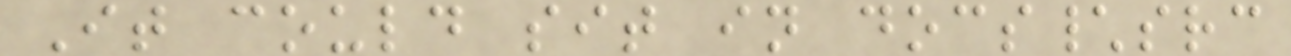It could sit in docs\src
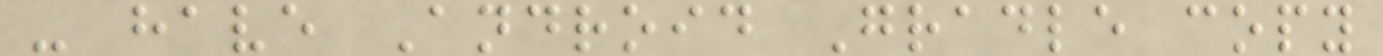- have Android Gradle copy
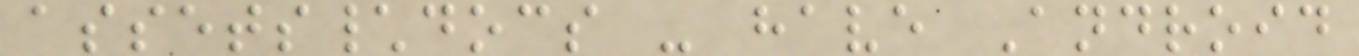assets\docs - have Android
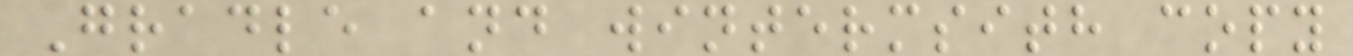Gradle and wintermsith copy
